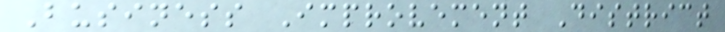Business Improvement District
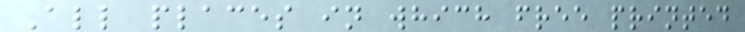All places in which free printed
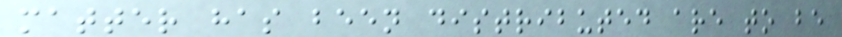matter has been distributed are to be
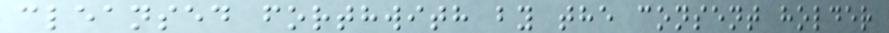cleansed forthwith by the consent holder
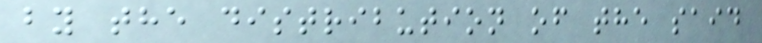by the distribution of the said
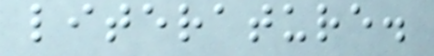literature.
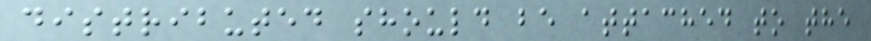distributed should be attached to the
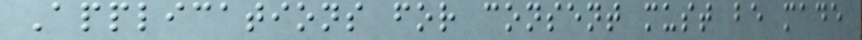Applications for consent must be made
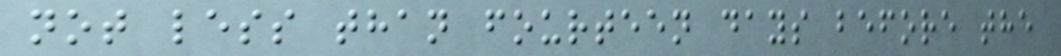not less than fourteen days before the
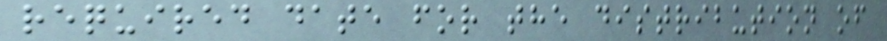required date for the distribution of
